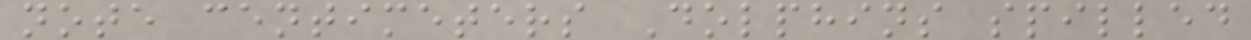note centimeters Dolphins spilled
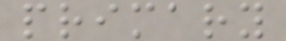primary
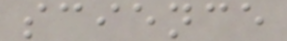science
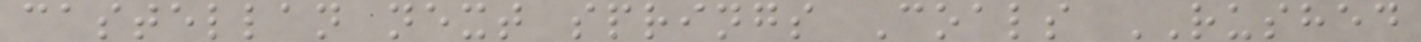castellan next springs Coals RUSHED
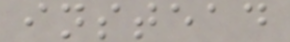instead
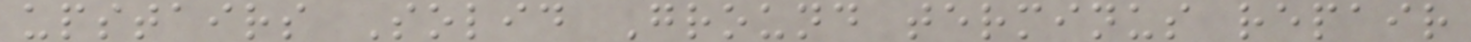upstairs Solid Ground terminus repair
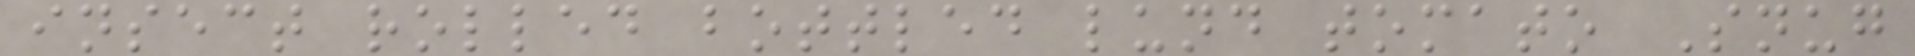insect rolled bottled lund tomato Snug
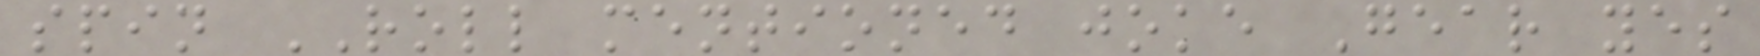spin ROLL mentioned joke Gear yes
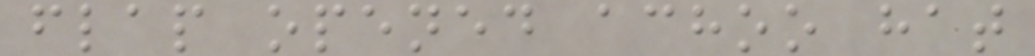flap opened achoo hat
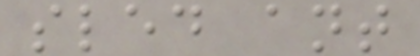sled ant
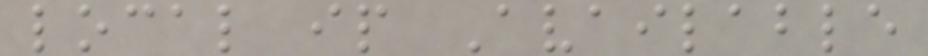local ip Available
